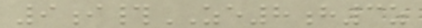9i#ZE8h3z
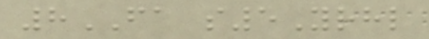8FA s5Yrhl
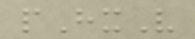pHxV
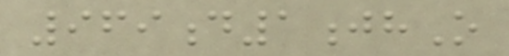969d1jhO
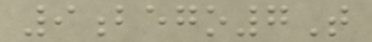9bego7T
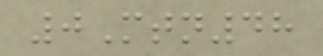0Mtn48
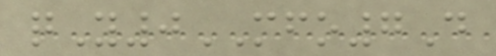qY0MFO7D
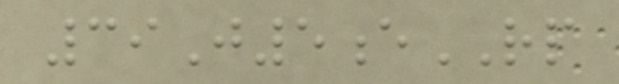39J5eRP
